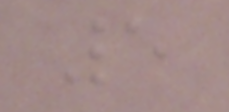5
